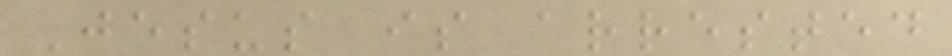Jesus is arrested
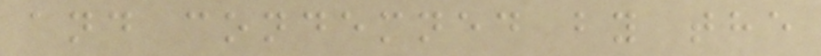and condemned by the
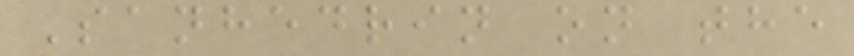Sanhedrin on the
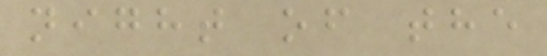night of the
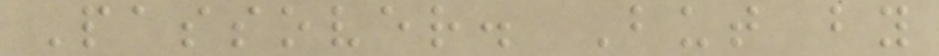Passover. But by
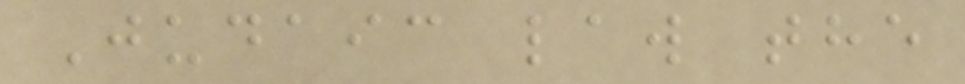Judaic law the
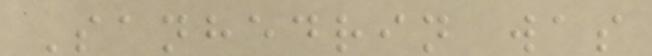Sanhedrin was
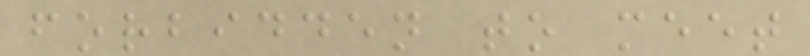forbidden to meet
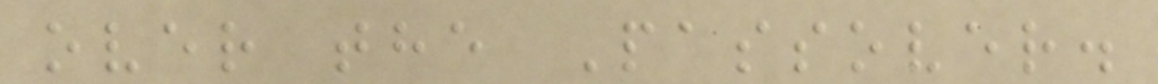over the Passover.
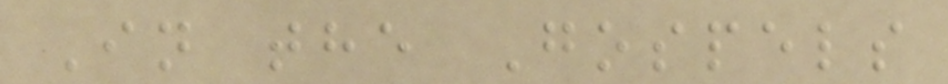In the Gospels
